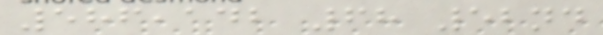586,142 68 52nd
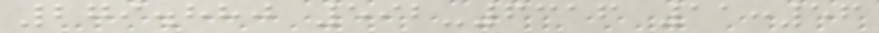279.880 592-6316 11:56
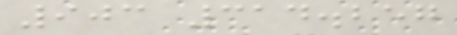903 314.257
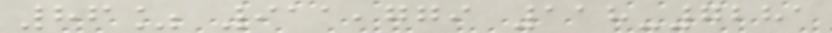86% 911,779 118-7281
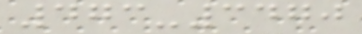473-3470
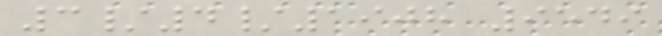3/4/1908 9549
